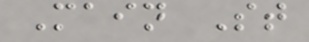Main St
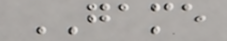GAME
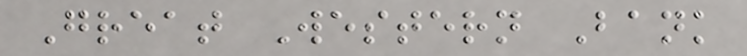Great Western Bank
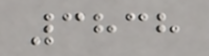3838
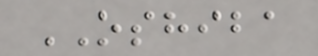OSHIBA
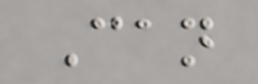Can
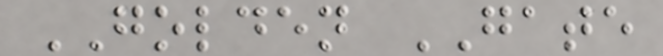GOLDEN GATE
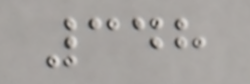348
